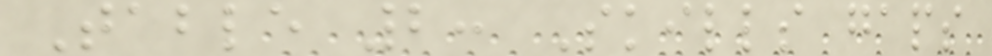Table 2: Skills gaps
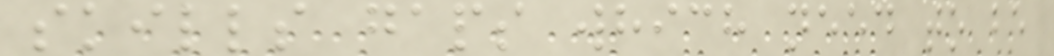skills gaps which need to be
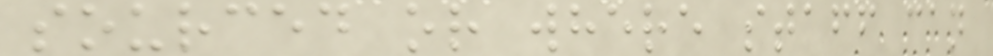sourced or where staff can
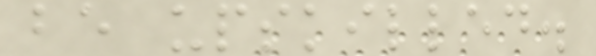be upskilled.
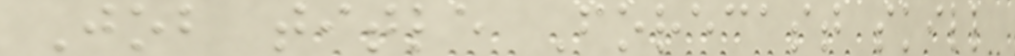Job title Forecast skill
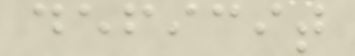deficit
